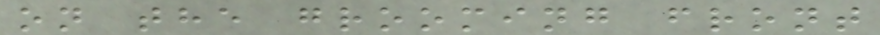on the grooming front
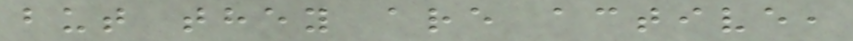but they are active,
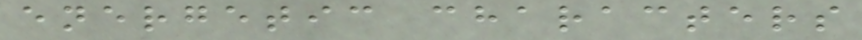energetic characters
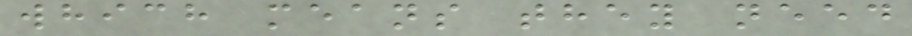which means they need
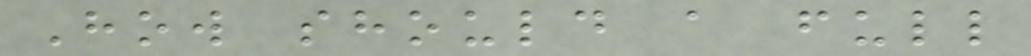How should a full
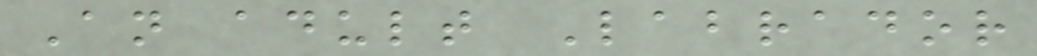An adult Labrador
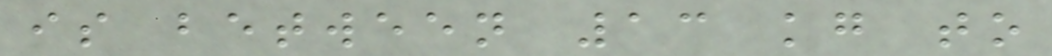is between 13 kg to
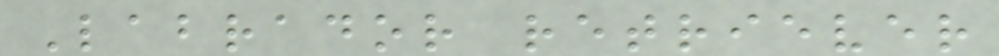Labrador retriever
